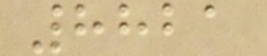8821
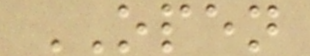OPEN
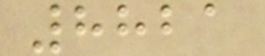8821
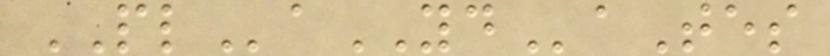PLaYDaTes
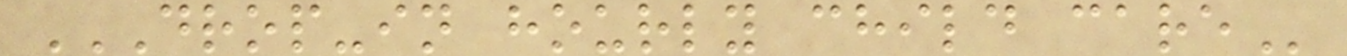DROP-IN HOURLY CHILD CARE
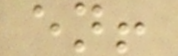en!
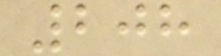208
